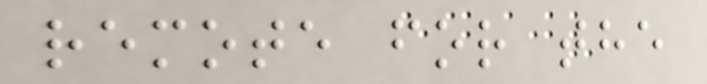remote for the
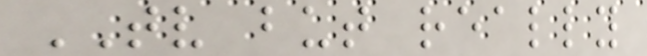TV but really
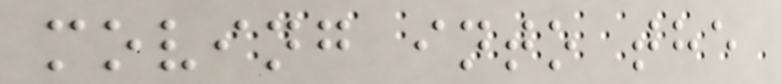moving into the
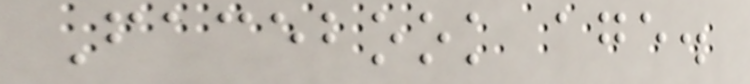Facebook age.
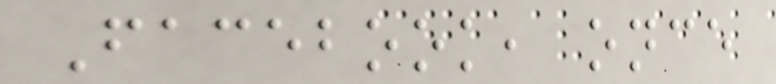Facebook, once
